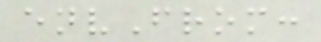envFrom:
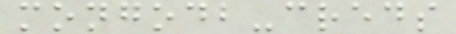mongodb-creds
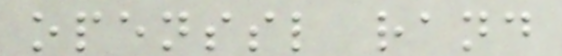openssl rand
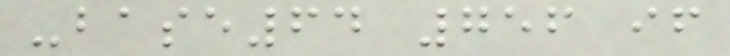-base64 756 if
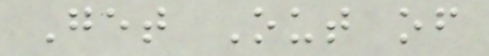Get Out of
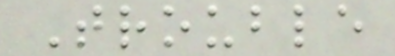Trouble
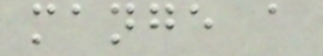mange a
